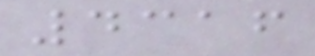4316
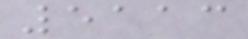5113
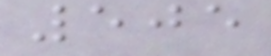505
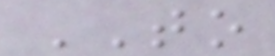TO
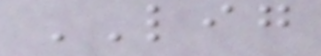LIG
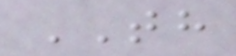TH
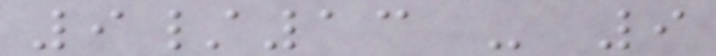9/13 - 9
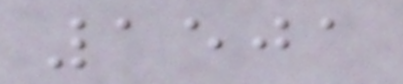1501
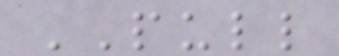PULL
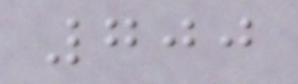700
